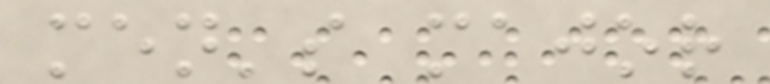men's major
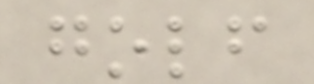golf
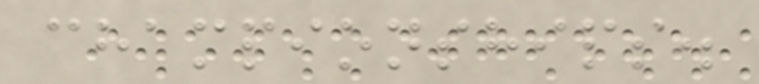championships.
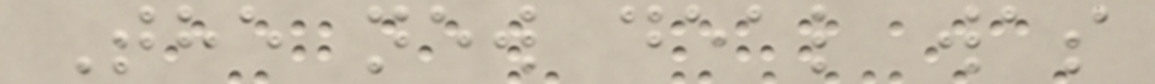The new deal was
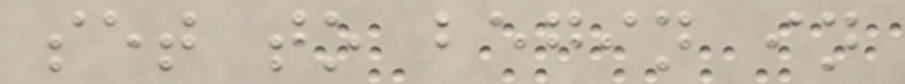set to begin in
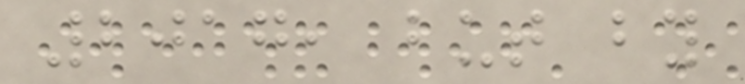2017, but by
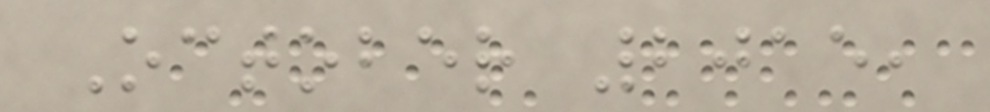October 2015,
